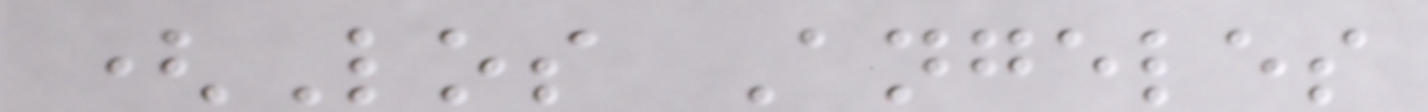(Los Angeles
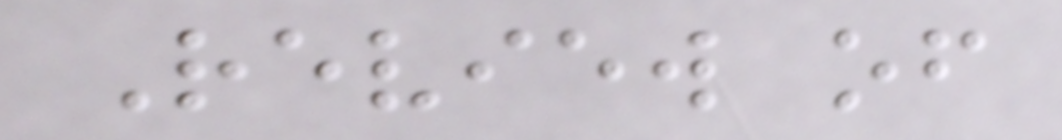Review of
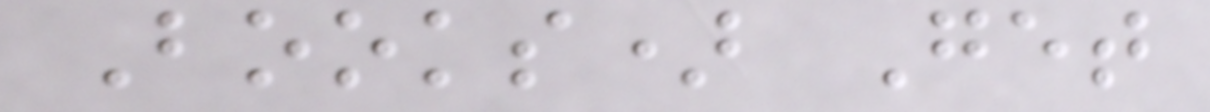Books) Get
